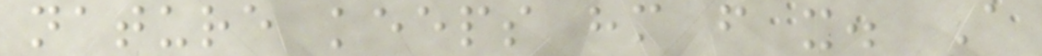nature keeps him from it. A
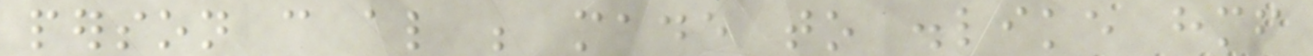person can also be made to dislike himself
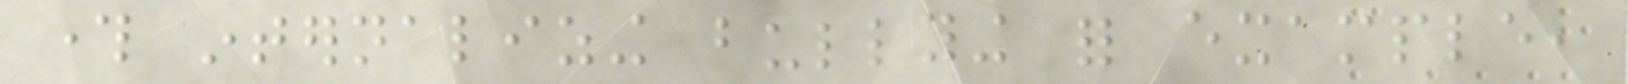through internalizing bullying for example,
